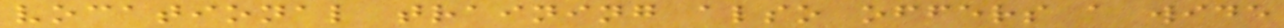vocational training also offers a wide
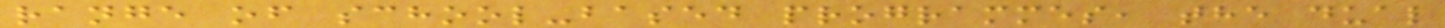range of school-based programmes, the dual
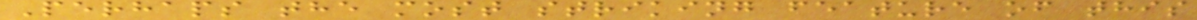Perhaps the most striking feature of this
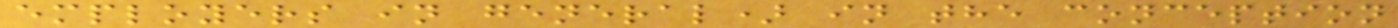employers in general) in the conception
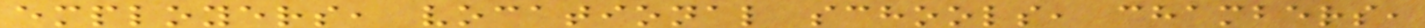employers, vocational schools, chambers,
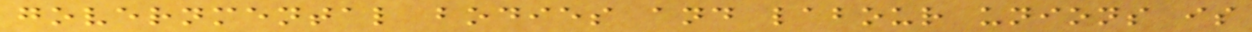governmental bodies and labour unions is
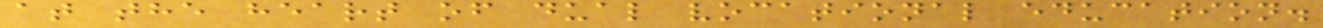at the heart of dual vocational education.
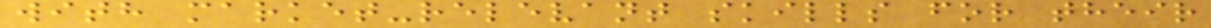with market-relevant skills for their
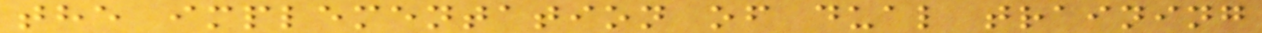the implementation of dual training
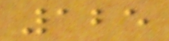125
